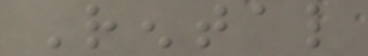Rental
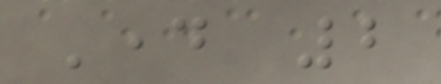Day 2
